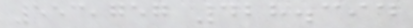553,757 428.394
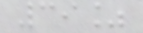39%
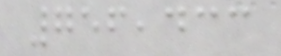756,433
